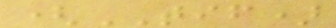(TIF)
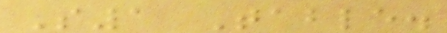S1 Table.
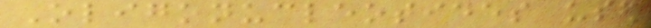Oligonucleotides used
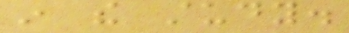in the study.
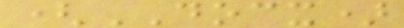(DOCX)
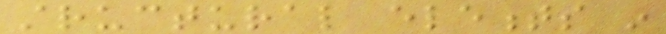structural elements in
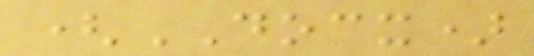(DOCX)
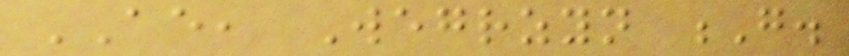AE, Wegrzyn G.
